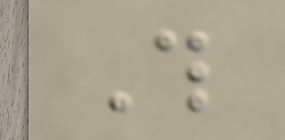This
